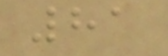81
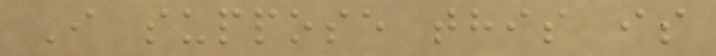I suppose this is
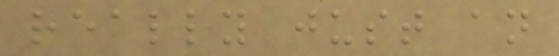really just an
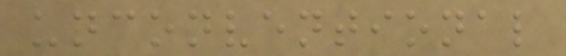unconventional
